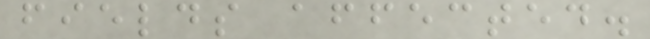fields affected.
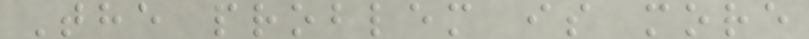The problem is more
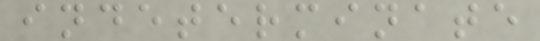indeterminate
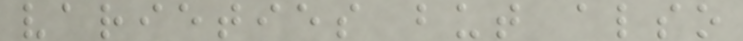varieties but also
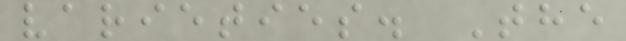varieties. The
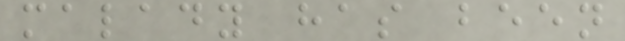malady has been
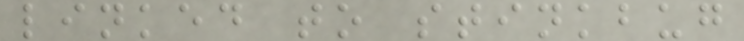linked to stinkbug
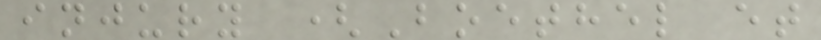injury (Boethel et
